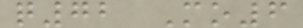q72 Mo6
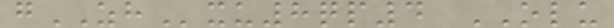gZHxu8qp4 OLU
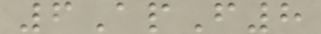6ApF8
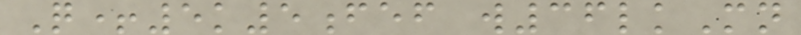Q+5k5fef w36lkMn
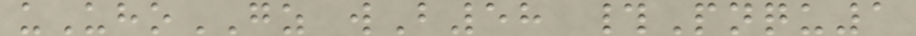uUhoGZ wB58 #Pnqu1
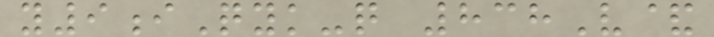y9iQyk-q 838V&
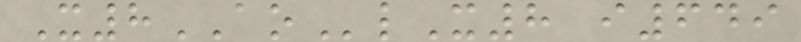X8AOlX8 i649
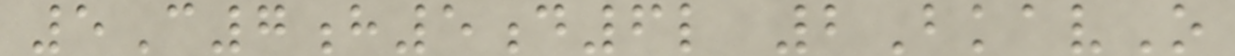5C7h5d6l 2BkavO
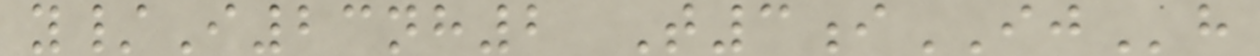y/I23nh2 T3iIJh
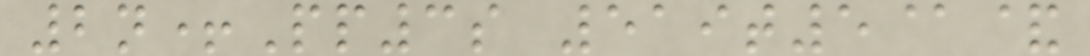2n+Pp3s 519t5@&
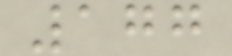177
